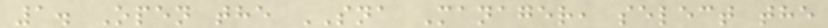1. Open the SNA Manager, select the
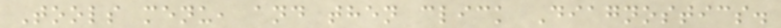Tools menu, and then click Diagnostics.
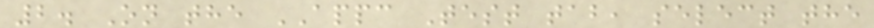2. On the APPC Test tab, select the
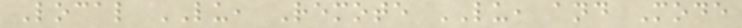Local LU, Remote LU, and Mode
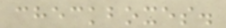checkboxes.
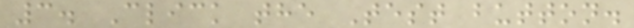3. Click the Test button.
